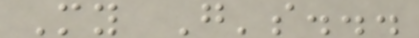My G's...
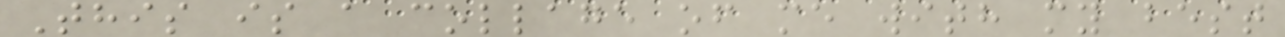This is a collage of me with my best
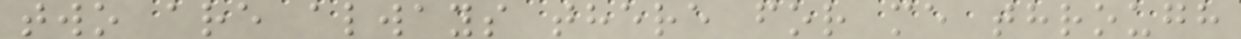two are always there for me through
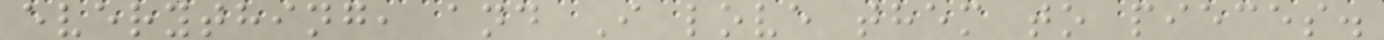everything, and I love them to pieces.
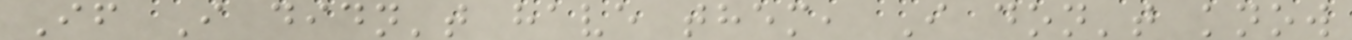If I didn't have them, I don't know
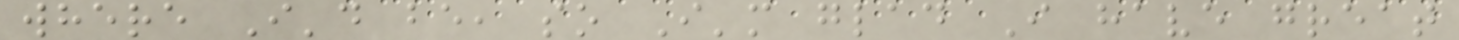where I'd be, so I'm glad I have great
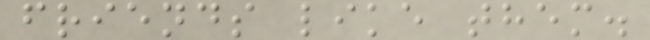friends like them.
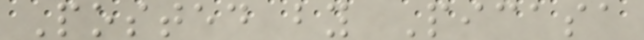Posted by Picasa
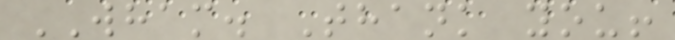WHAM. Thank you!
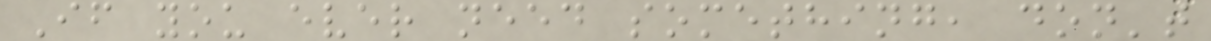If you ever need something, don't
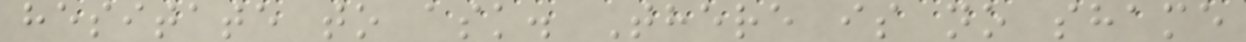hesitate to ask. There is no shame
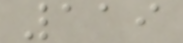119
